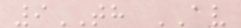9TH AV
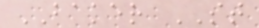BAKER ST
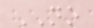NO
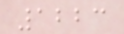1223
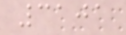3101
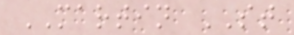MARTIN ST
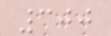300
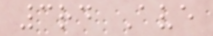3rd Ave
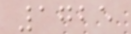1725
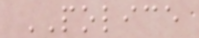POLICE
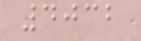4032
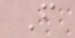F
